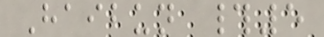Haibun #5
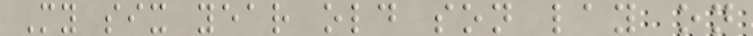My six year old son lay on
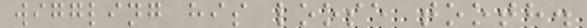wiggling his loose tooth.
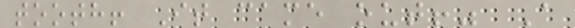tooth! It came out!" A
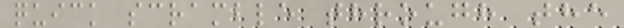quick scramble through the
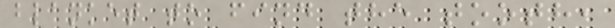blanket to find the tooth,
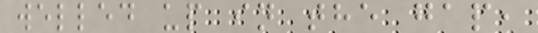welled up in the gap,
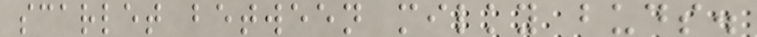scarlet between milky buds.
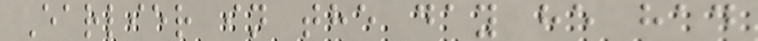Earlier in the day he had
